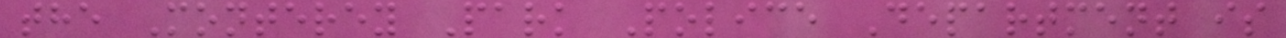the Monterey Park Police Department is
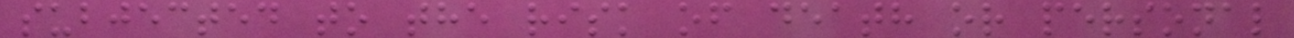subjected to the risk of death or personal
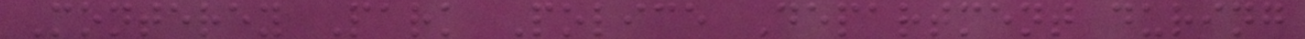Monterey Park Police Department during
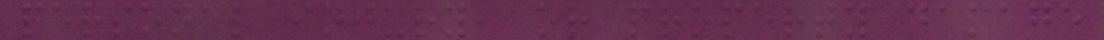personal injury, or property damage
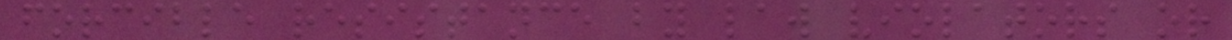forcible resistance by law violators or
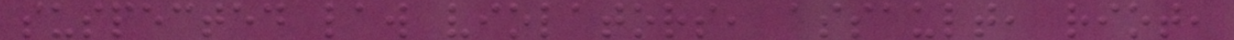suspected law violators, assault, riot,
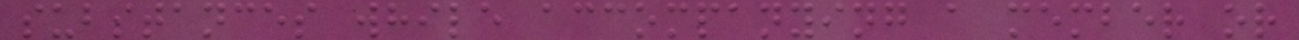substances while accompanying a member or
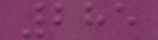285
